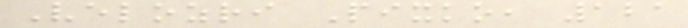Velozri Pixko, 121
